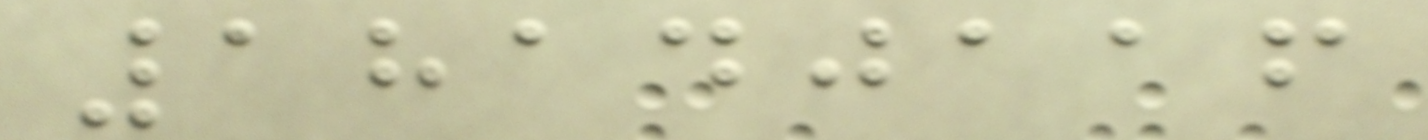18140116
